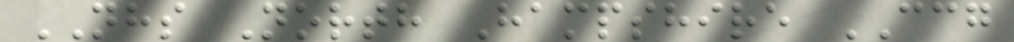NHS North Hampshire CCG
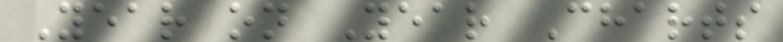Year on Year Charts
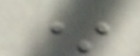*
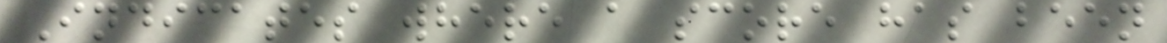Indicates where a score has been
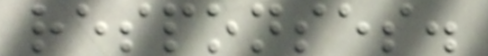responses.
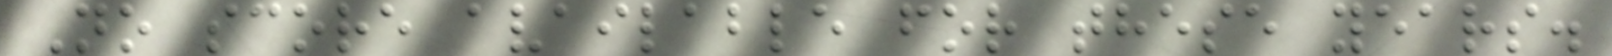No score available for these years.
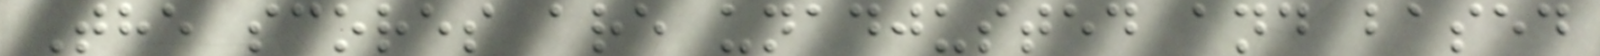The scores are unadjusted and based
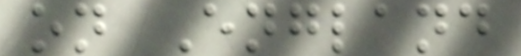on England
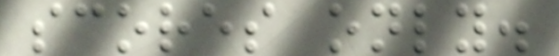scores only.
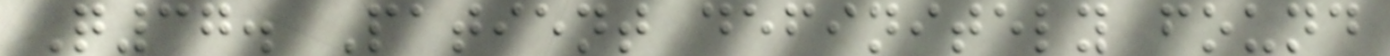Q37. Patient definitely found
